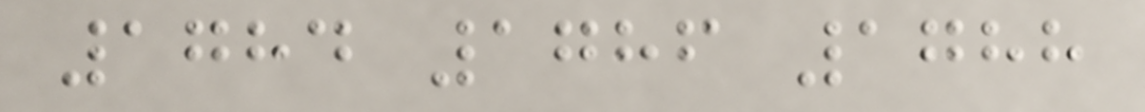1784 1786 1788
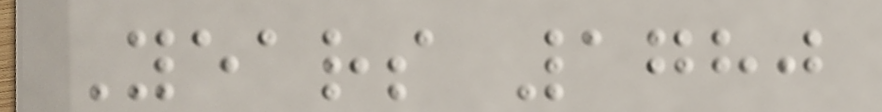Years 1780
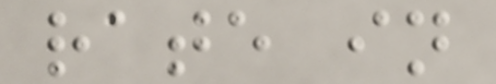rate in
